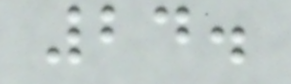24.
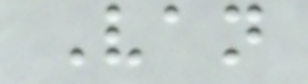Van
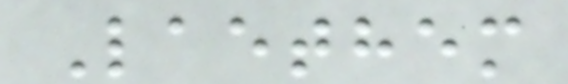Laethem
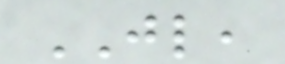JL,
